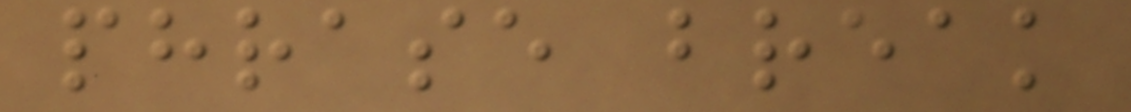phrase break
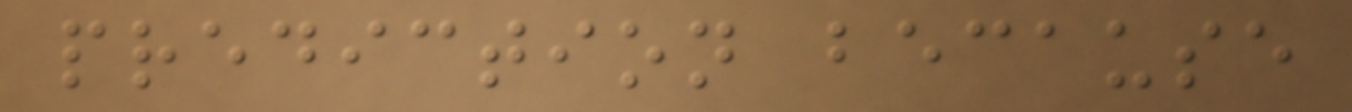prediction because
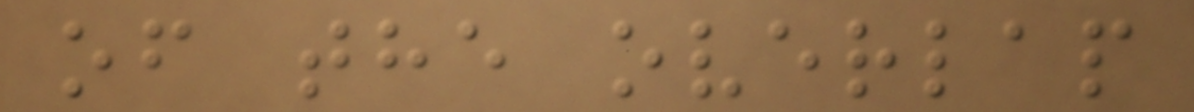of the overlap
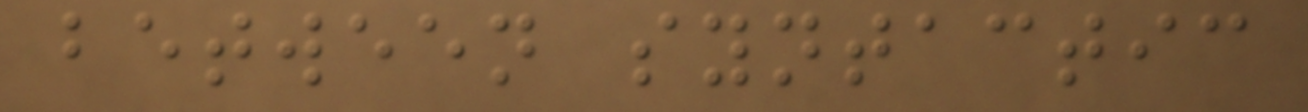between syntactic
